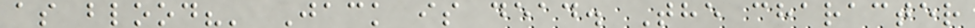as blood?' Jack is dead. The character
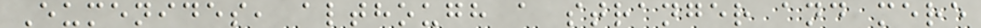Eumenides, although a stranger and mere
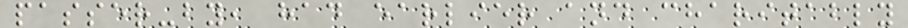passer-by, had earlier and charitably
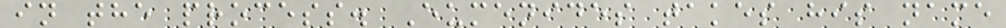in the process. Eumenides takes his name
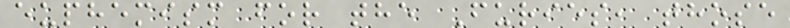euphemism for the Furies, those
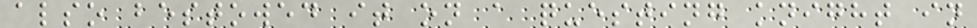also bestowed it on a questing knight in
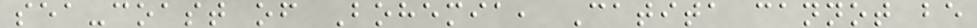sea-coast of Bohemia, Catita cannot be
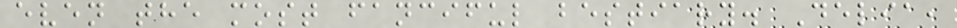even the most fanciful bestiary. Delia,
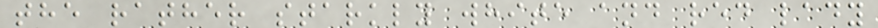the rather starkly white and red lady
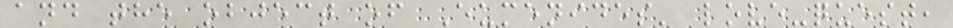and the object of Eumenides' love-quest,
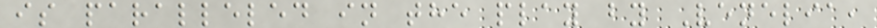is paralleled in the play by Venelia,
